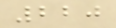220
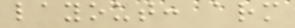layout: arm
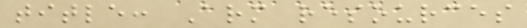title: Arm resources
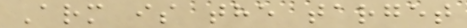Arm is the target
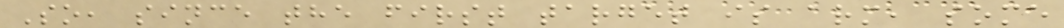So, since the first target is arm, some
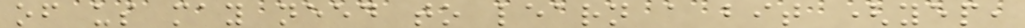of us may need to learn a bit (yep,
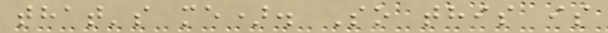that's me). So this is
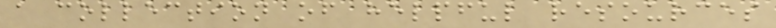a collection of helpful resources
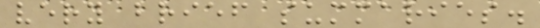very brief summaries.
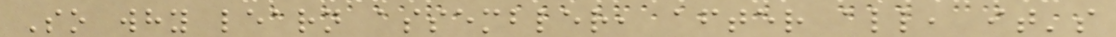So why learn assembler, after all, it's
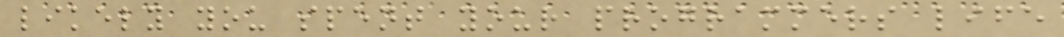likely you spent your programmers life
